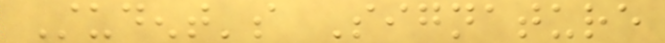Student's Signature
